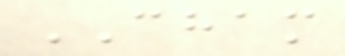CHAM
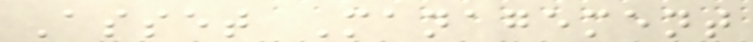Asset Management
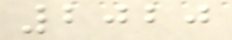2020
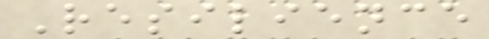Resilience
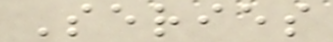Series
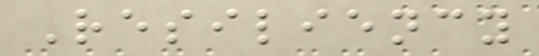Resiliency
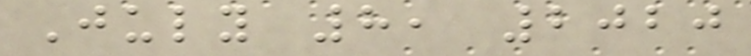July 8, 2020
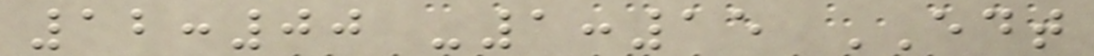12:00 -1:15 EDT
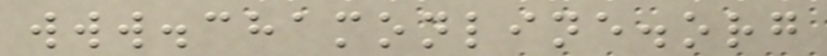www.chamonline.org
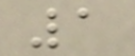1
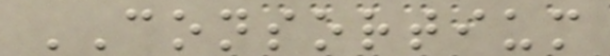CONSORTIUM
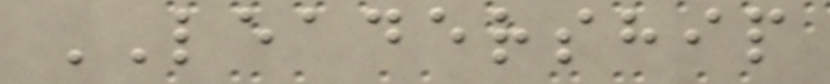LEADERSHIP
